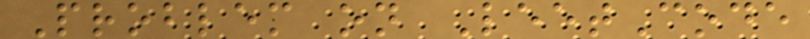Problem on LeetCode
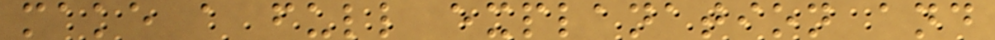make a full explanation and
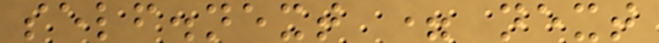self.next = next
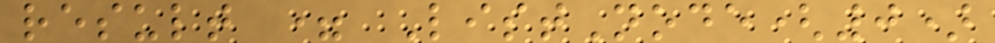result = ListNode(0)
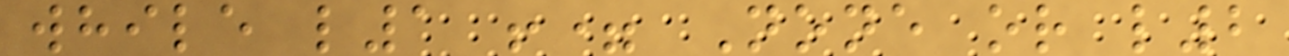while l1 != None or l2
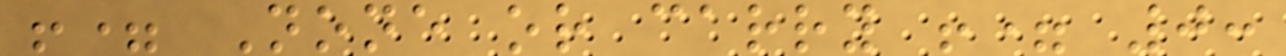!= None or carry != 0:
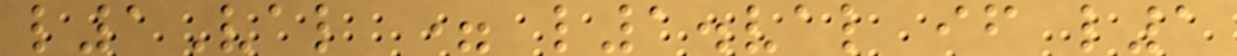l1Val = l1.val if l1
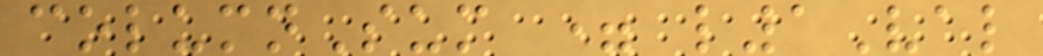columnSum = l1Val
